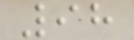98
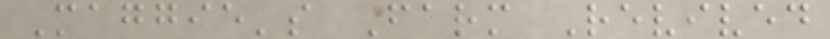Maggie's Farm Revived
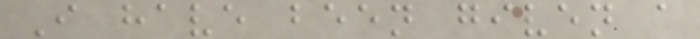I have been given a
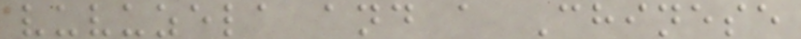vuvuzela and a Chinese
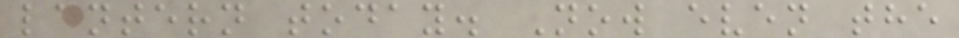lantern today. Now even the
